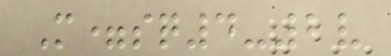M=sq4-2v
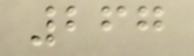267
